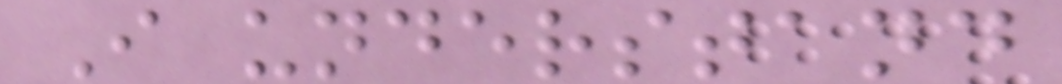I understand
